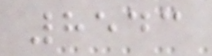8543
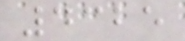4325
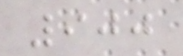900
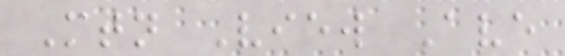Mtn View Ave
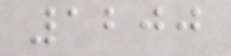1200
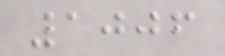1006
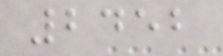2452
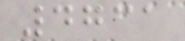4731
